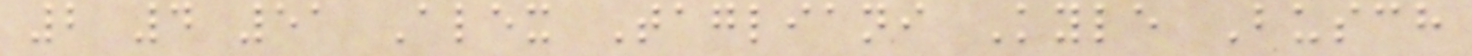2 4 51 Alex Tagliani Kyle Busch
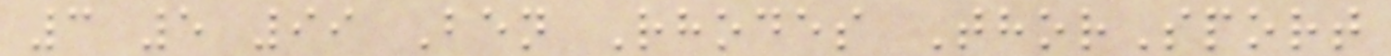3 5 99 Ben Rhodes ThorSport
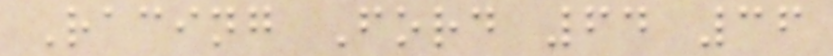Racing Ford 64 36
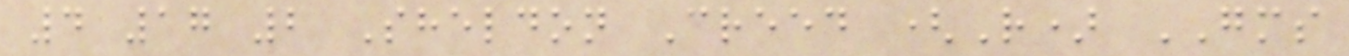4 17 2 Sheldon Creed (R) GMS
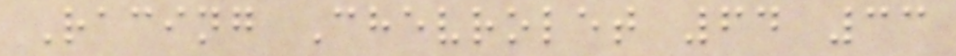Racing Chevrolet 64 33
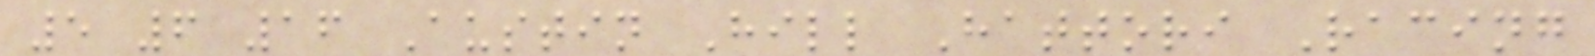5 6 16 Austin Hill Hattori Racing
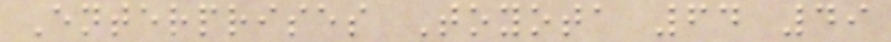Enterprises Toyota 64 49
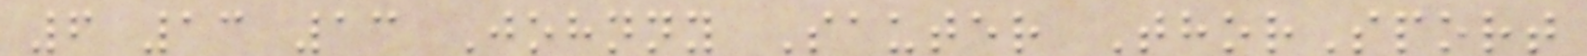6 13 13 Johnny Sauter ThorSport
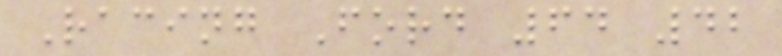Racing Ford 64 42
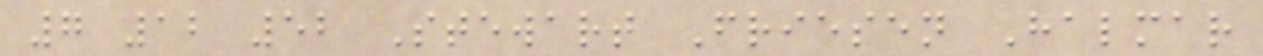7 12 52 Stewart Friesen Halmar
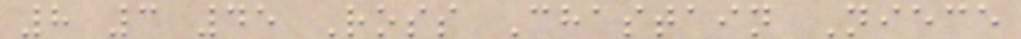8 3 45 Ross Chastain Niece
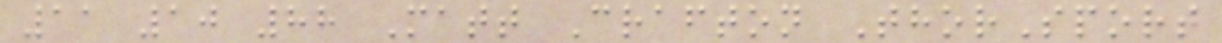11 10 88 Matt Crafton ThorSport
